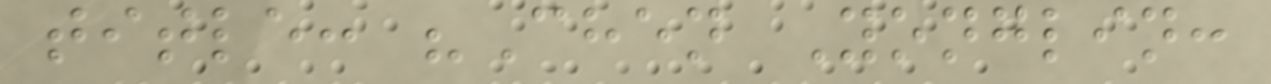title: "Chen Yonglin:
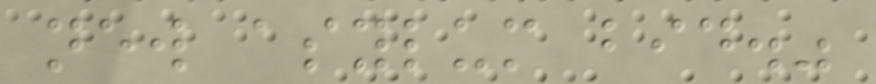new asylum bid."
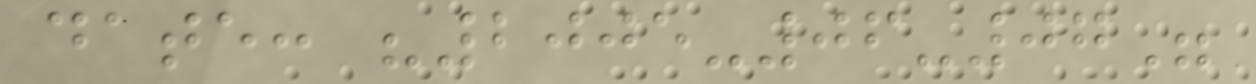date: "2005-06-07"
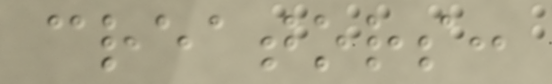creators:
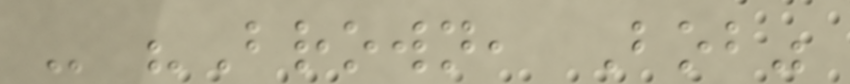- "Brown, Bob"
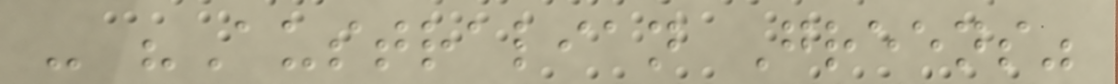- "Australian Greens"
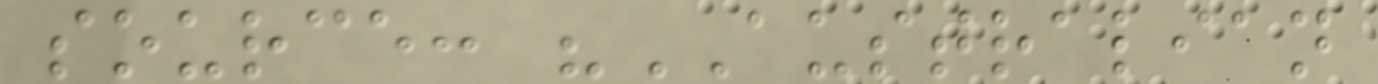source: "AUSTRALIAN
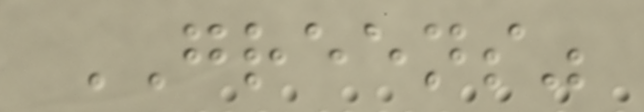GREENS"
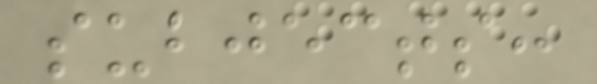subjects:
